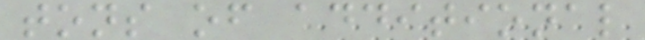tons of additional
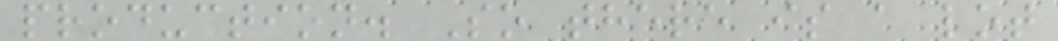production. So there is a lot
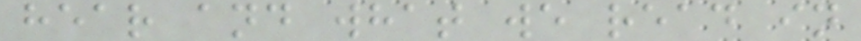hear and what we read in
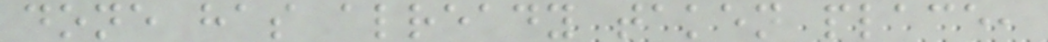done has already taken place,
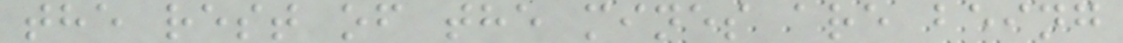the rest of the mines are being
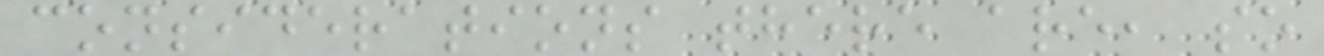considerations there are, so
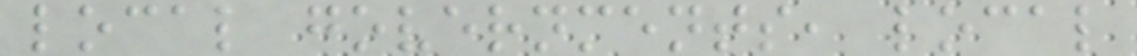local governments, local
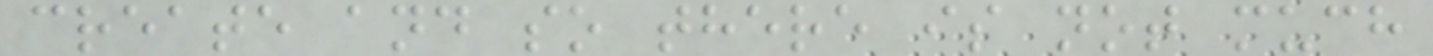create and so there is not much
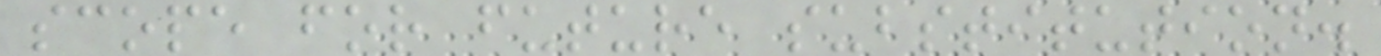scope for future substitution.
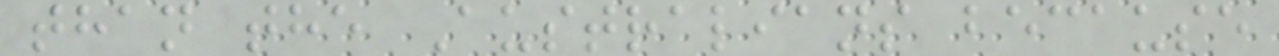than the Australians because
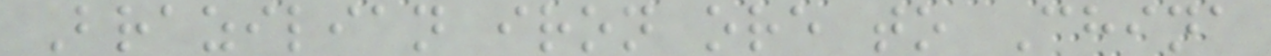Brazilian iron ore to China
